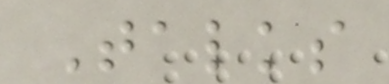Talks
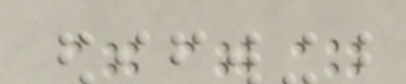===
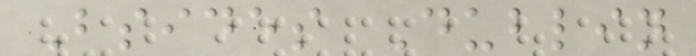Bsides Dublin
